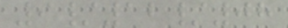9/12/08
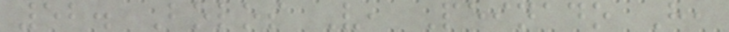52. Bolos V, Peinado H,
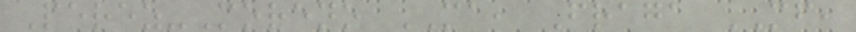Perez-Moreno MA, Fraga MF,
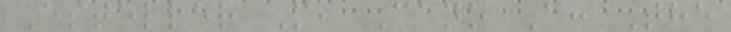Esteller M, Cano A: The
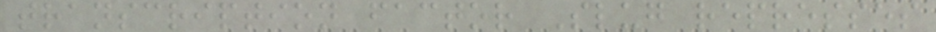transcription factor Slug represses
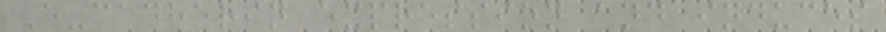E-cadherin expression and induces
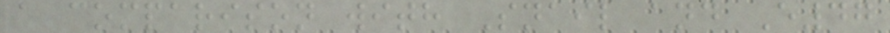a comparison with Snail and E47
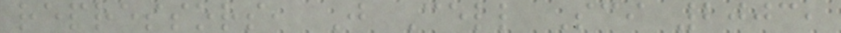repressors, J Cell Sci 2003,
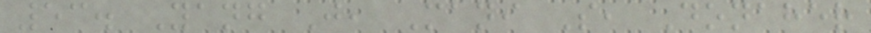53. Yang J, Mani S, Donaher
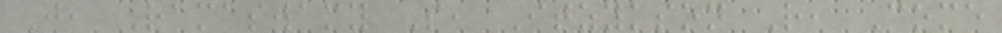J, Ramaswamy S, Itzykson R, Come
